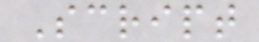Script
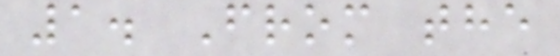1. From the
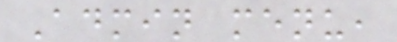Admin menu,
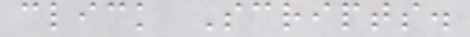click Scripts.
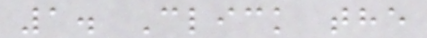1. Click the
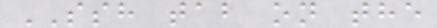SSH tab on the
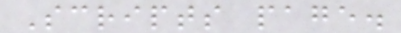Scripts page.
